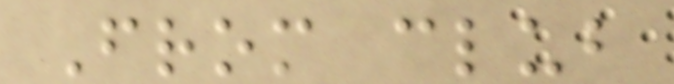From club
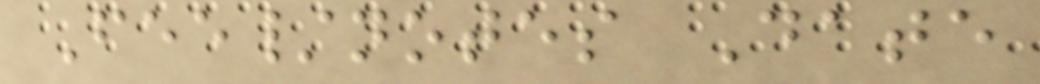Fee/notes Date
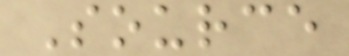Source
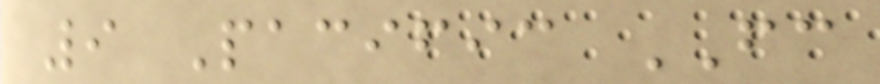9 Pacific FC
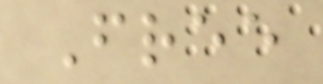Free
